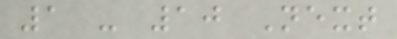1 - 10 Next
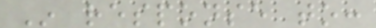In response to:
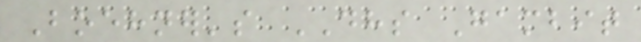Boehner's DHS Gambit
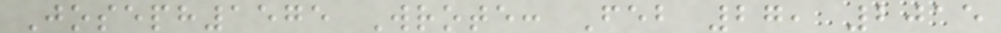Joseph1575 Wrote: Feb 27, 2015
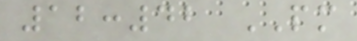12:42 PM
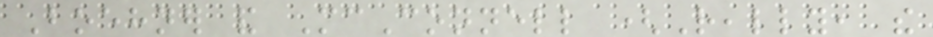Boehner and McConnell (Really, the
